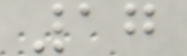17
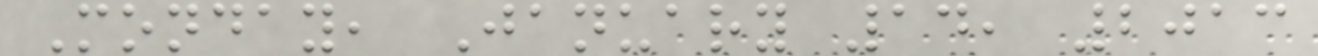Monday, January 14, 2013
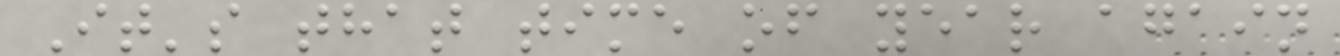It's that time of year again
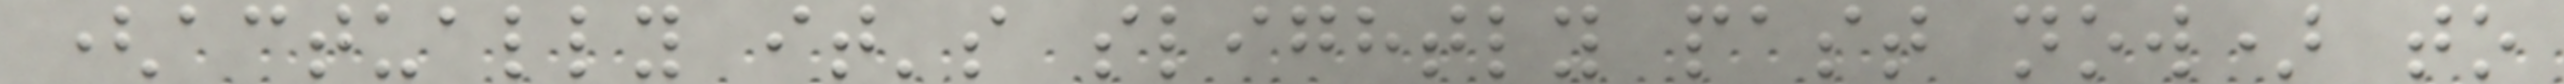(actually it's slightly past now) to
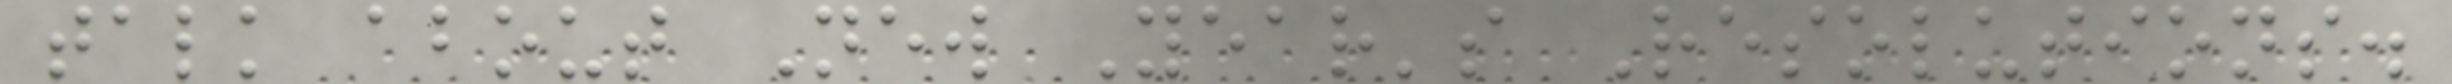talk about New Year's Resolutions.
